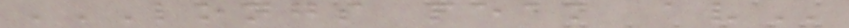LONGS PEAK AV
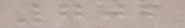702
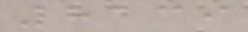8139
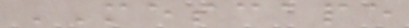MESCAPE
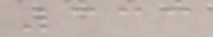333
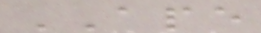APE
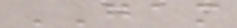GAM
